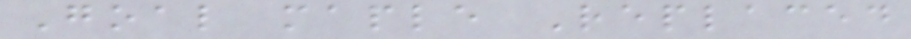Goal maple Replaced
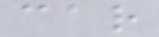car
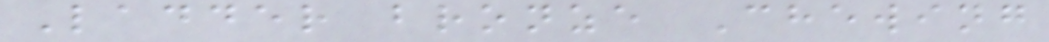Ladder bronze Chewing
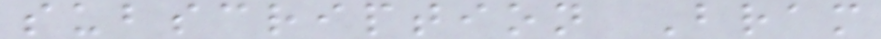subscription Bram
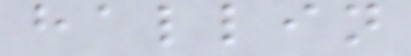hallin
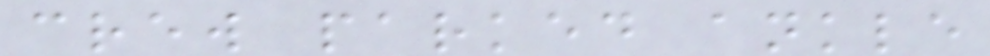crew parked ankle
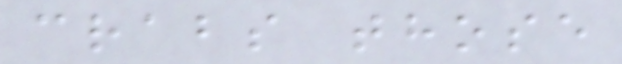crabs those
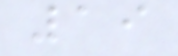19
